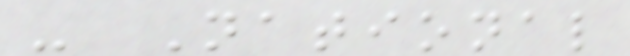- National
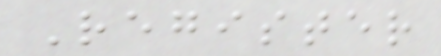Register
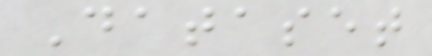Dataset
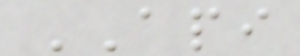API
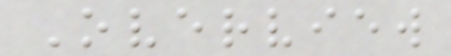Overview
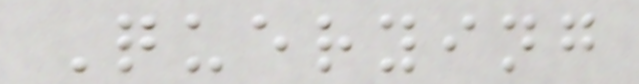Querying
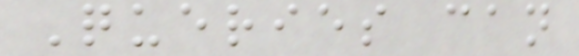Queries can
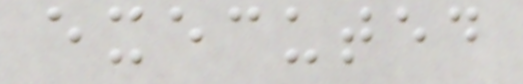executed
